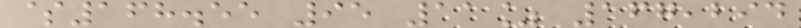$168.55 95 11% 167,294
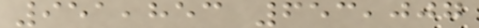951,853 653,007
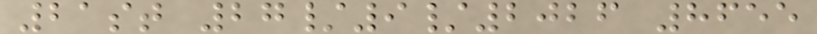21st 27/9/2026 8655
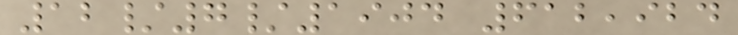12/7/1904 612,924
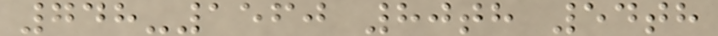748-1560 80th 54th
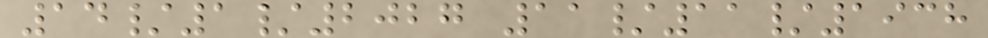14/1/2027 11/11/1938
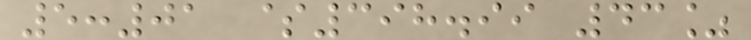5:01 $398.99 43%
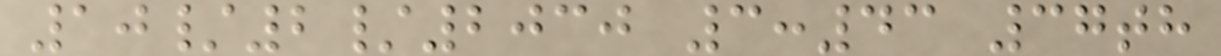10/2/2030 3:43 37th
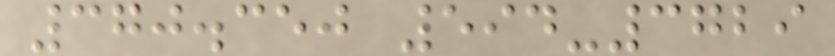370.350 594-3729
